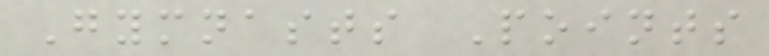Gymnasts Points
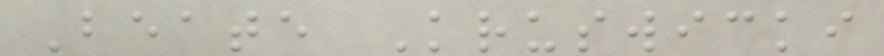Beate Kruswicki
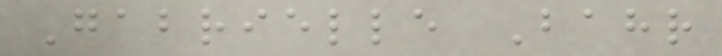Gabrielle Bahr
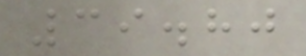39.80
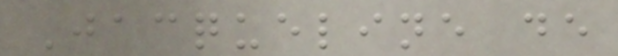Jacqueline de
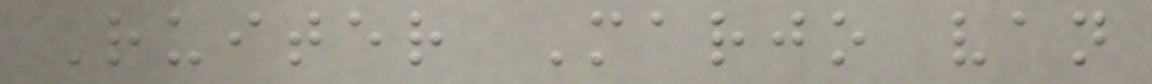Ruiter Marjo van
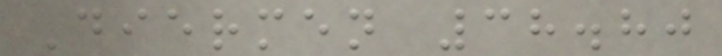Diermen 38.80
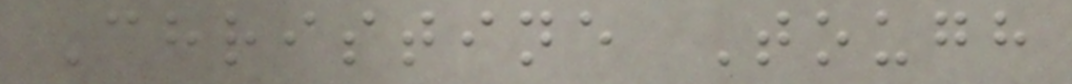Christine Tough
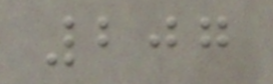207
